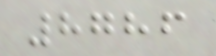8786
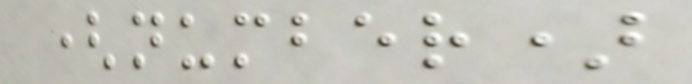(number)
